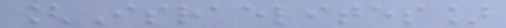[Israelites]
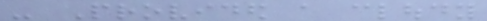- Provided a cloudy
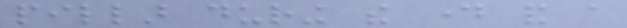pillar during the day and a
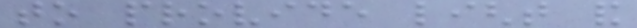to provide light and
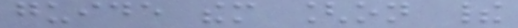guide them [on their
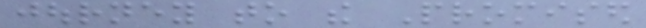journey to the Promised
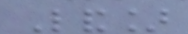Land]
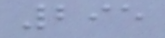295
